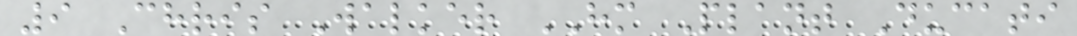9 Chris Walker HM Plant Ducati
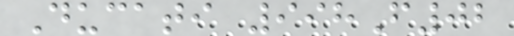Ducati 998F02
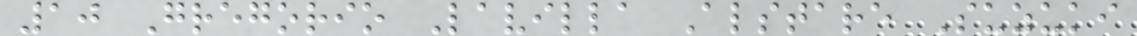10 Gregorio Lavilla Alstare Suzuki
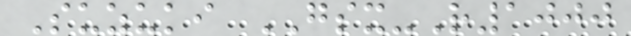Suzuki GSX-R1000
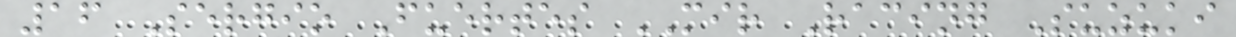16 Sergio Fuertes MIR Racing Suzuki
